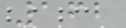162
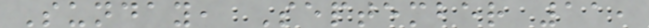Sunday, September 11,
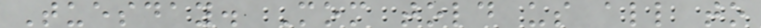Tuesday. Mom told us all to
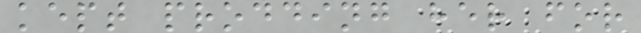kept prodding her for
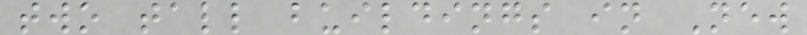two tall buildings in New
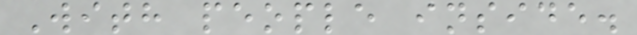With people inside.
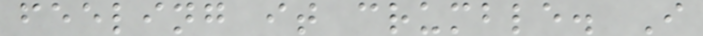feeling it crumble. I
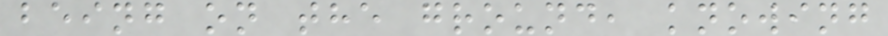being on the ground, knowing
